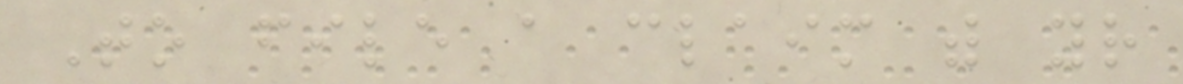To file a claim with your
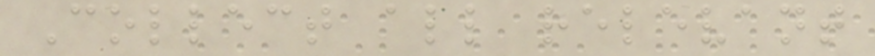Collect all relevant
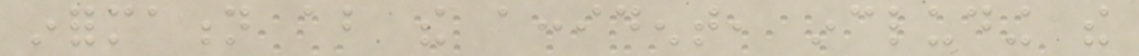information about the accident, including the
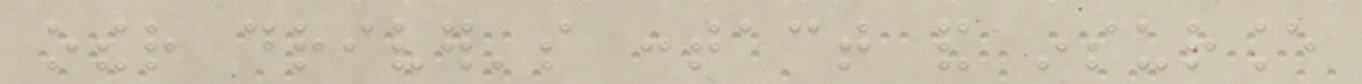other driver's contact and insurance
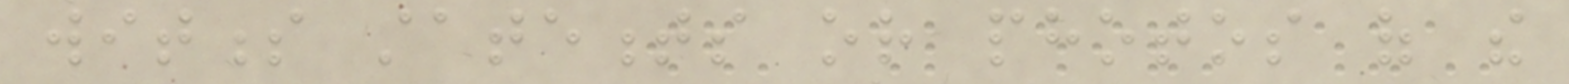witness statements or photos of the
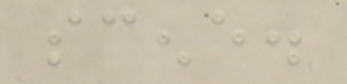scene.
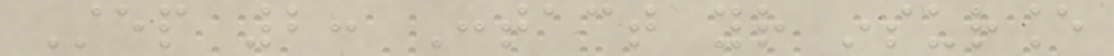Step 2: Contact your insurance
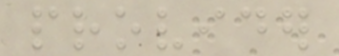provider
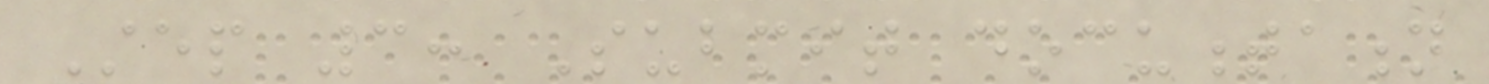Step 3: Submit documentation
